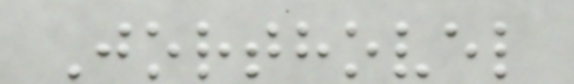Jorthovel
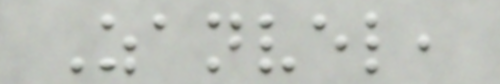Zanvel,
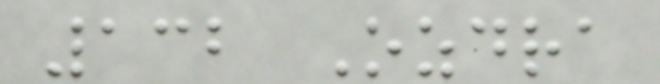132 Ozdra
